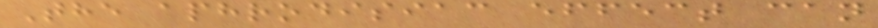The aphrodisiac effect can
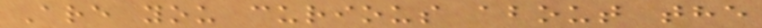Are you curious about the
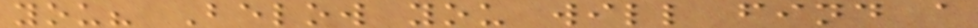you? Below you will find a
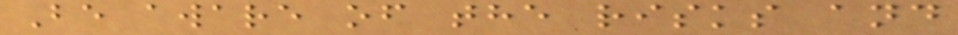Be aware of the risks and
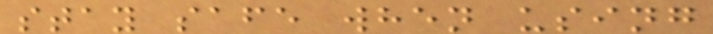stay safe when using
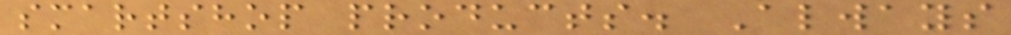smartshop products. Always
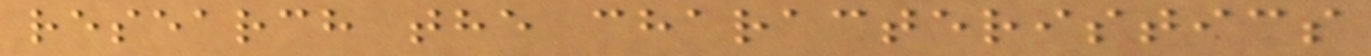research the characteristics
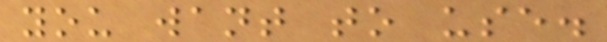you want to use.
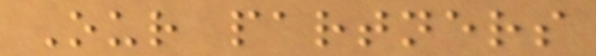Our partners
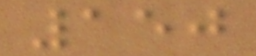150
